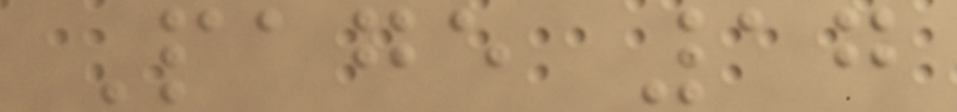Page 17
